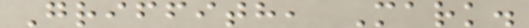Griffith, Mark.
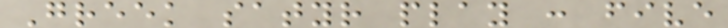Greek satyr play : five
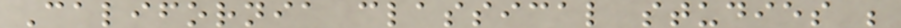California classical studies ;
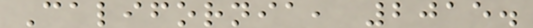California, 2015.
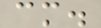cm.
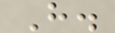H.
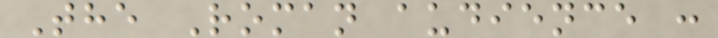The Roman audience :
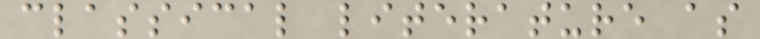classical literature as
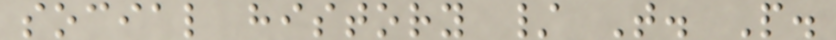social history / T. P.
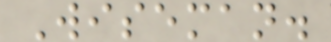Wiseman.
